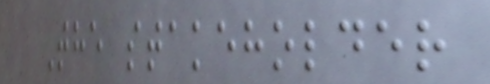The stakeholder
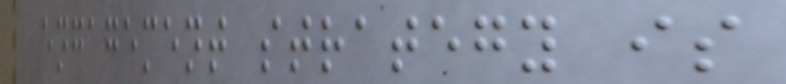engagement strategy is
